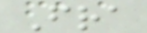Fra
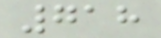718
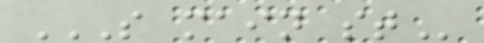S MAIN ST
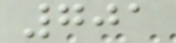701
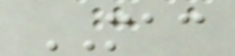MAC
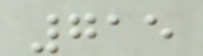715
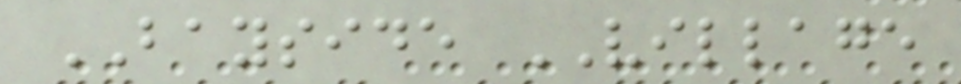BAYSIDE VILLAGE
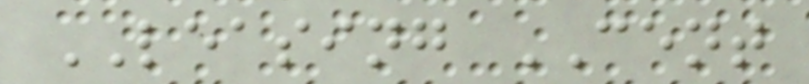LEASING CENT
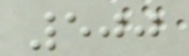500
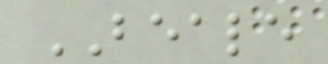BEALE
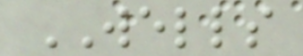WELLS
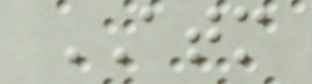ATM
